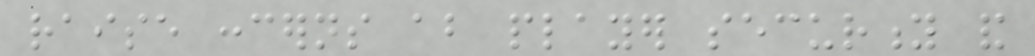raise concerns about player security and
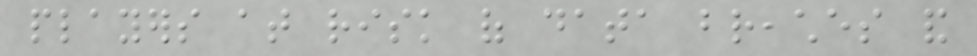players at risk of data breaches and
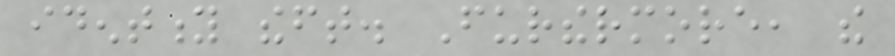identity theft. Furthermore, the
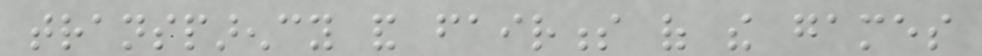transparency and fairness of the games
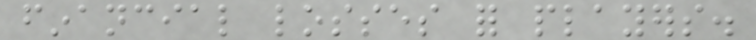financial losses for players.
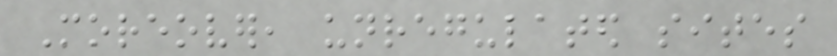Moreover, unregulated sites
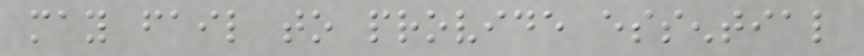may fail to provide essential
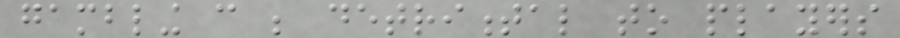gambling can be detrimental to players
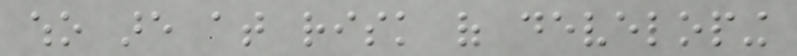who are at risk of developing
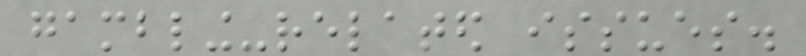gambling-related issues.
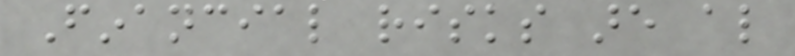Financial risks are also
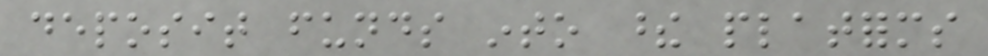deposit funds into these platforms
